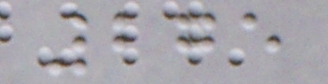275
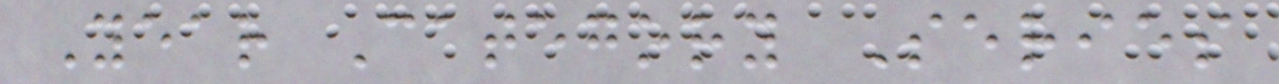Year Category Series
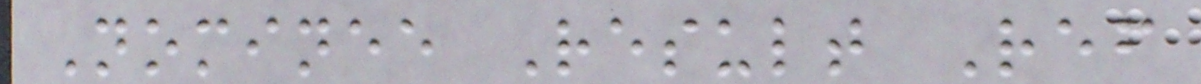Nominee Result Ref
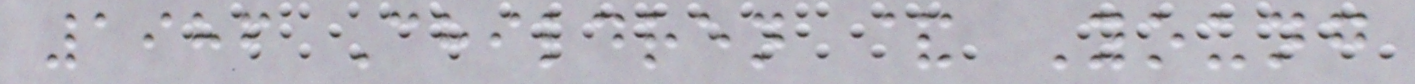1986 Children & Young
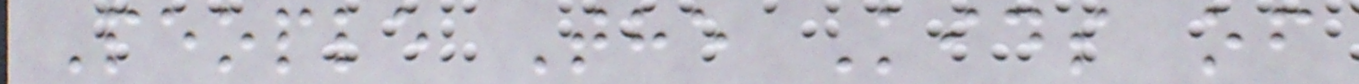People The Kids of
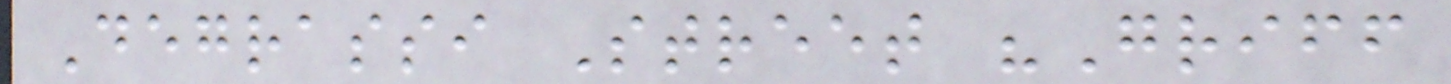Degrassi Street "Griff
